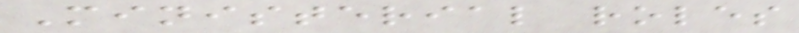Ministerial roles
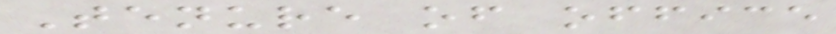Tenure of office
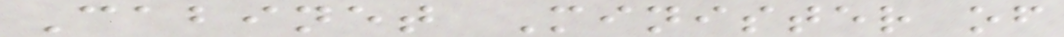Cabinet Minister of
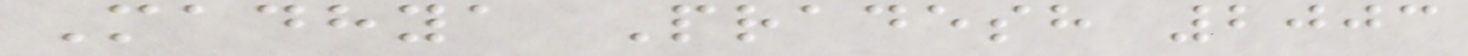Madhya Pradesh 2003
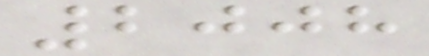2008
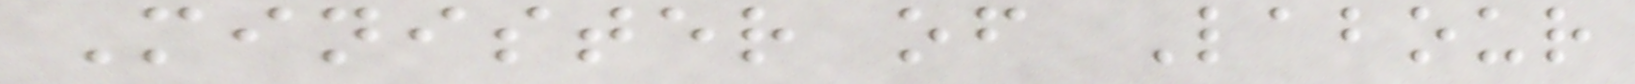Minister of Labour
